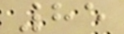85
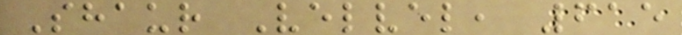Shaur Velvel, 615
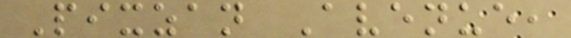Pixzan Avenue,
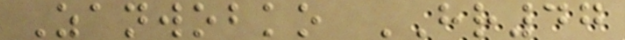Zanwobko HR47
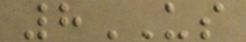8US
